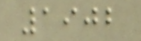1902
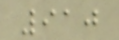910
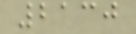2130
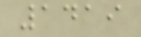1419
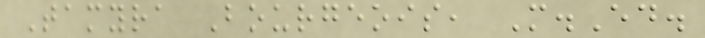Tamyra Bourgeois, M.Ed.
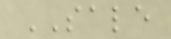SALE
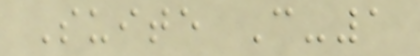Suite C-1
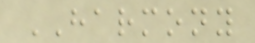HARMONY
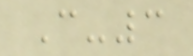C-3
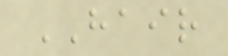HAIR
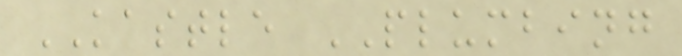KASTLE PLUMBING
